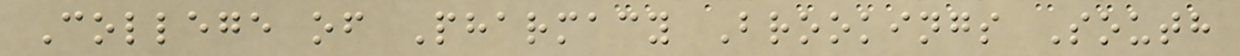College of Pharmacy Brookings South
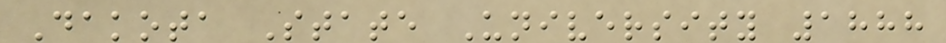Dakota State University 1888
